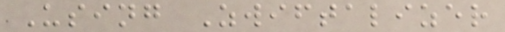Using Zwiftalizer
